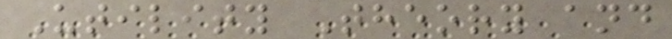Utility Theory and
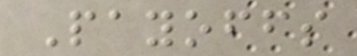Payoffs
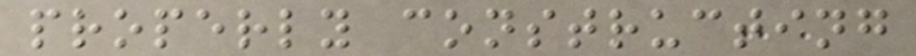properly constructing
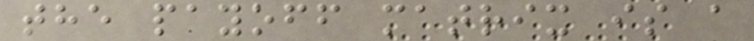the payoff matrix is a
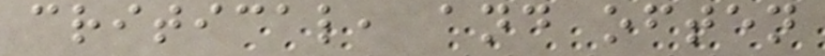critical, and often
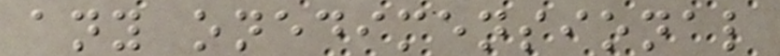any onedimensional
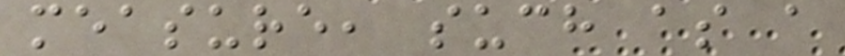measure, such as a
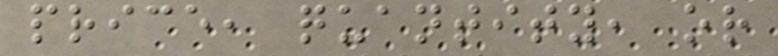price, quantity, or
